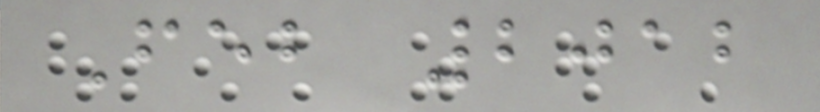Feb 2012
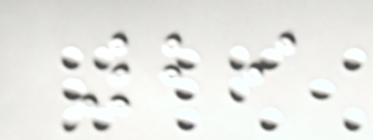29
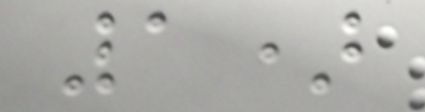1)
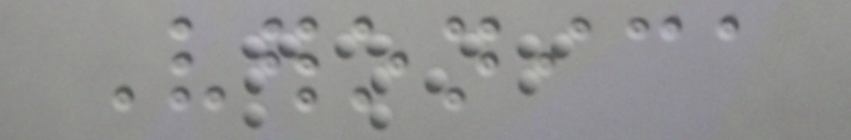Veronica
